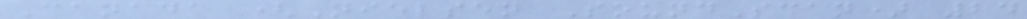Canada (Nielsen SoundScan) 24
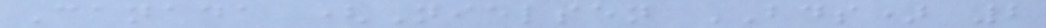Canada (Nielsen BDS) 2
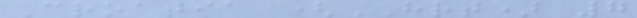Croatia (HRT) 7
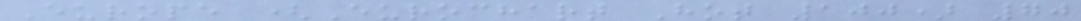Europe (Eurochart Hot 100) 70
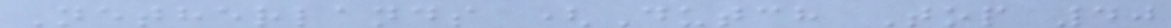Netherlands (Dutch Top 40
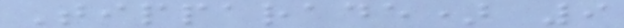Tipparade) 9
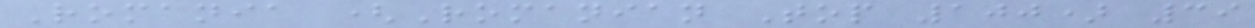Romania (Romanian Top 100) 39
